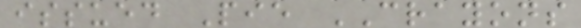issued Pie CRAYONS
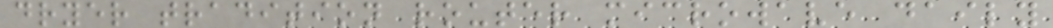dryer tradition router microwave daily
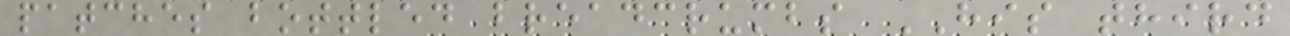patches bottled breadcrumbs HIS third
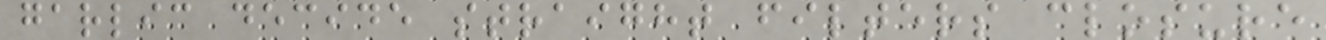garlic decide straight filters closure
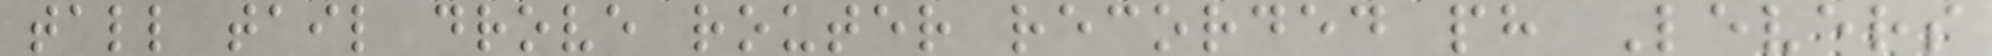tall tail drove router recorded ph Levers
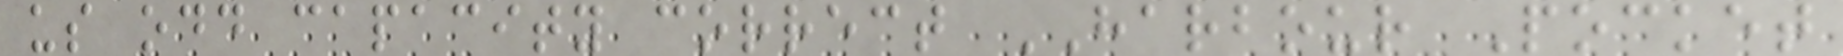us odd capacity correct HARBOUR Pocket
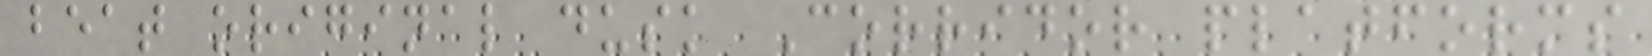beat original dusk Corridor platforms
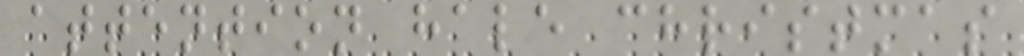attention hale christmas
